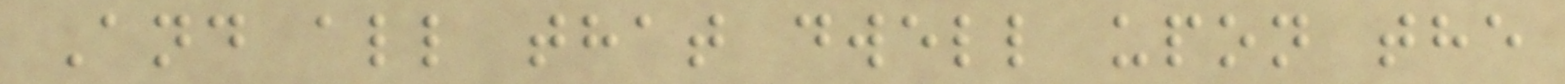And all that dwell upon the
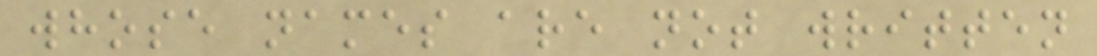whose names are not written
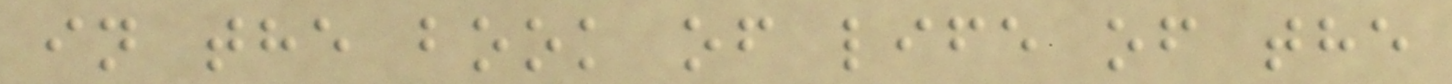in the book of life of the
